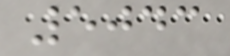5043
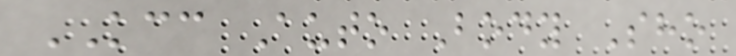KCC Auto Body Sho
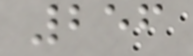256
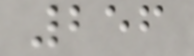256
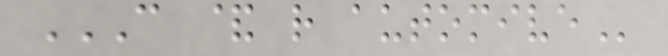C & R AUTOMIVE
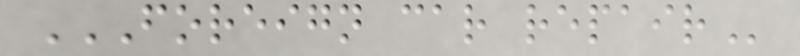FOREIGN CAR REPAIR
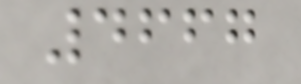4667
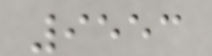9553
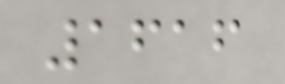1616
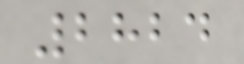2824
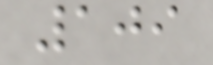109
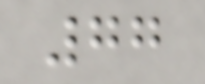77
